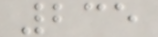235
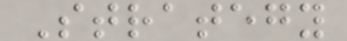Strategy
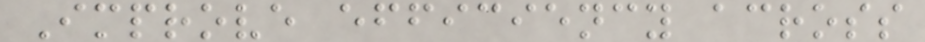Improve efficiency across
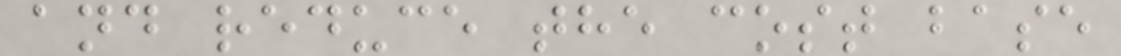and reduce the cost base
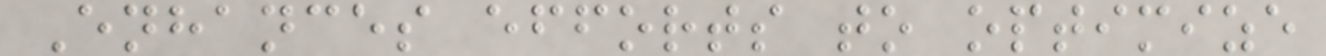Enhances efforts to optimize
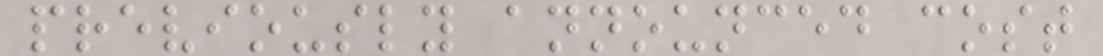previously announced cost
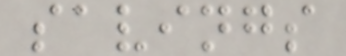savings
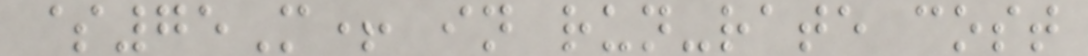$75M+ in run-rate cost
